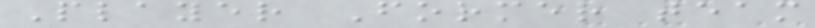Player Former team
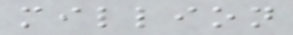million
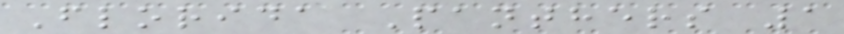Florida Panthers 1
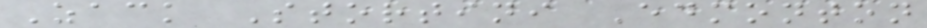Zack Stortini Edmonton
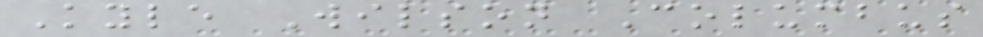Kyle Wilson Columbus
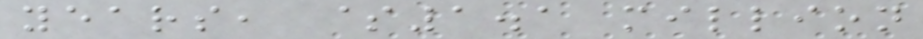years, $1.1 million
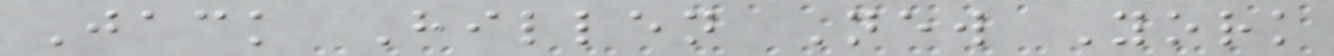Jack Hillen New York
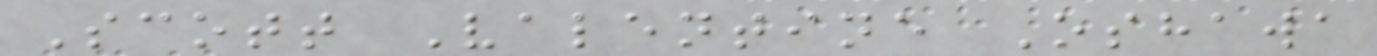Scott Valentine Oshawa
